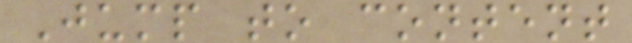Jump to content
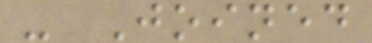- Joined
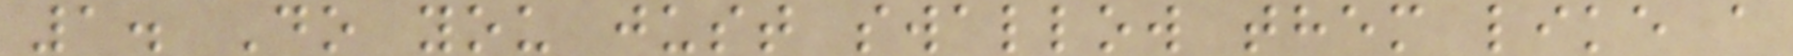1. Do you just swallow them like a
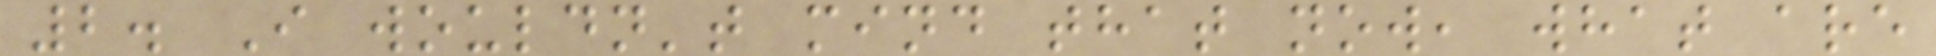2. I wouldn't mind that now, what are
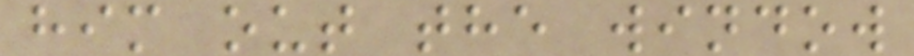him out the window
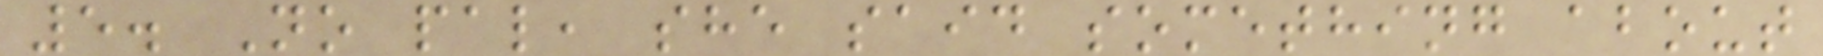5. No pal, she said something about
